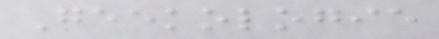Geekologie
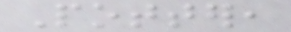Potter,
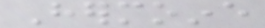Hermoine
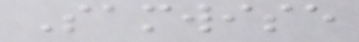Samwise
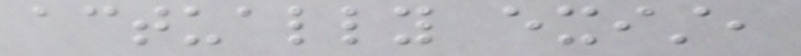actually exist,
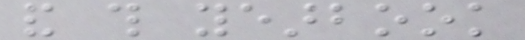and this yearbook
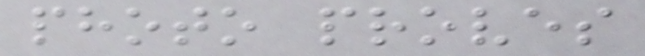photo proves
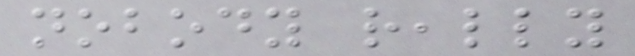nobody really
